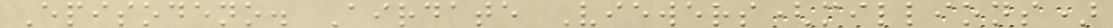Episodeno. Airdate Viewers(millions)
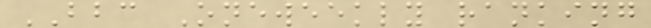BBC Oneweekly ranking
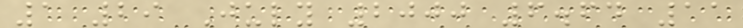1 29 July 2000 6.64 11
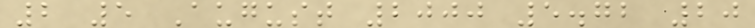2 5 August 2000 5.72 20
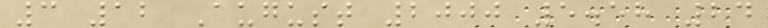3 12 August 2000 5.58 24
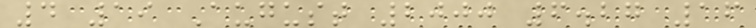4 19 August 2000 6.27 16
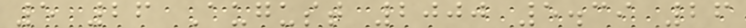5 26 August 2000 5.39 26
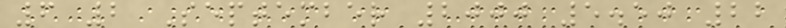6 2 September 2000 5.50 22
